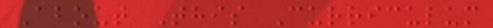About This Curriculum
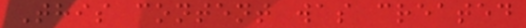This content was created
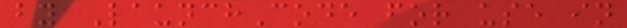by LaunchCode for use in
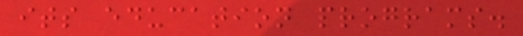its education programs.
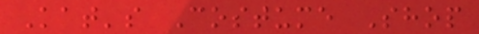Kat's Costume Shop
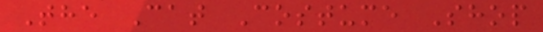The Cat Costume Shop
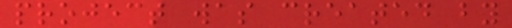project was created by
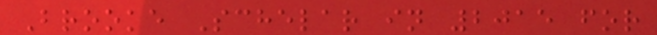Brooke Schelar in 2015 for
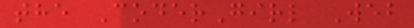the CoderGirl Web
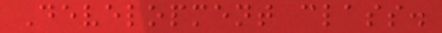Development class.
